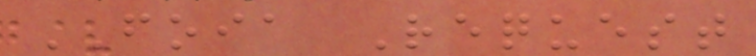FOIA Request
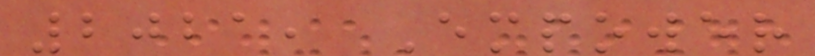2021, Empower
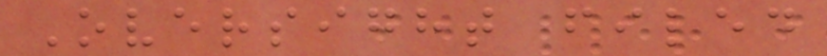Oversight filed
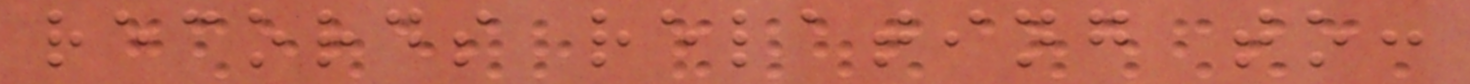records relating to:
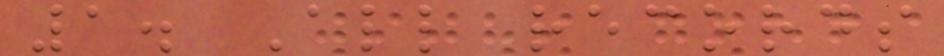1. All records
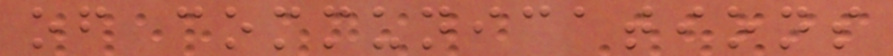of communications
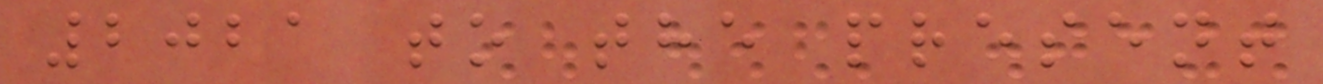2021 to the present
